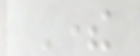There
